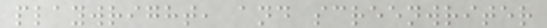playwright, and screenwriter
